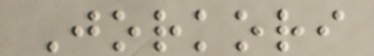Jorkori
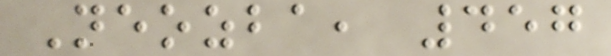Neozba, 457
